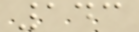143
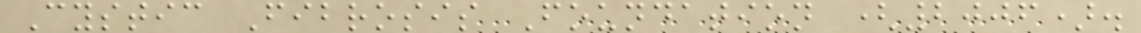Cystic Fibrosis Foundation (2006).
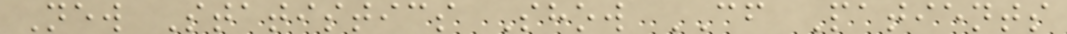New Statistics Show CF Patients
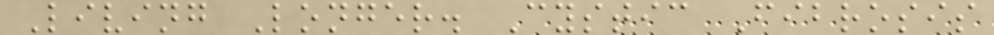Living Longer. Cystic Fibrosis
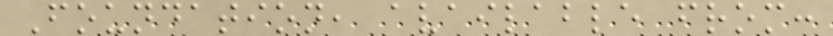Foundation, available from:
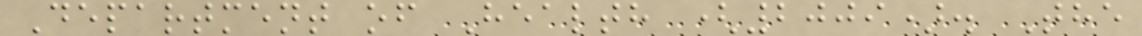Department of Health (2009). The
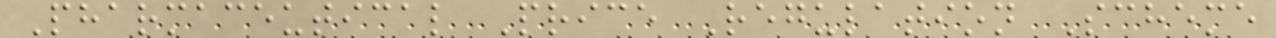Pharmaceutical Price Regulation Scheme
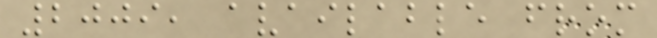2009, available from
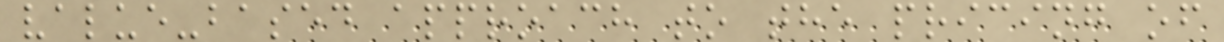value-based approach to the pricing of
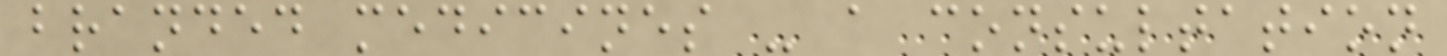branded medicines - a consultation
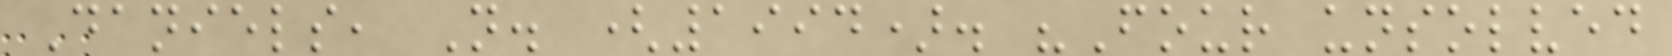Daniels, N. (1994). "Four unsolved
